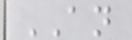AN
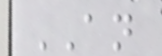AN
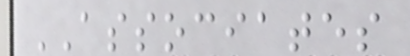ASSOCIATES
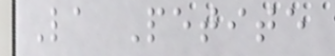La Petite
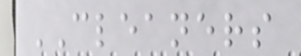CLEANERS
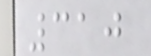310
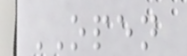OPEN
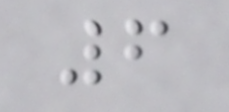6
